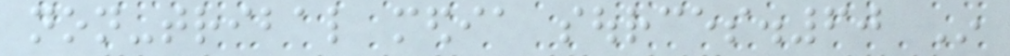non-tribal media sources.60 In
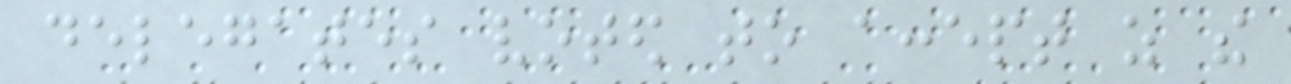delegates voted to accept as the
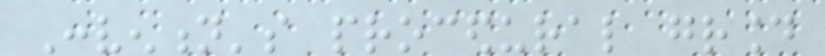Convention's procedural ground
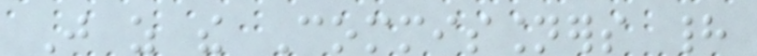Just as the Commissioners had
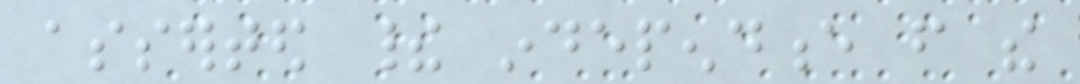asserted their independence from the
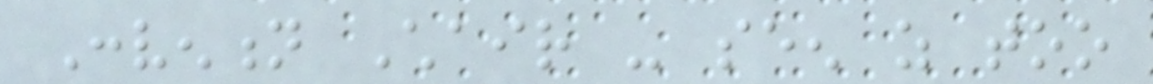Convention Chair - seen as too
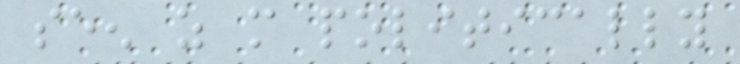seen as more politically
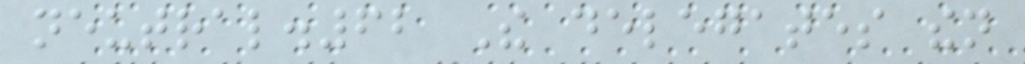neutral.62 The delegates then
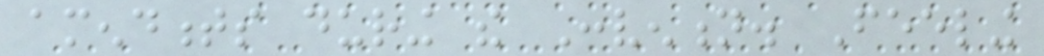amendments during the Convention. Feeling
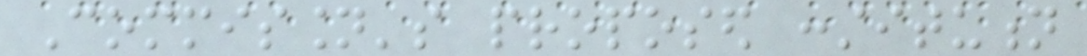Commission's proposed constitution
